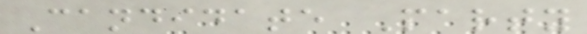Candidate Party
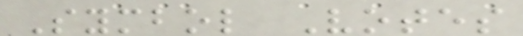Symbol Votes
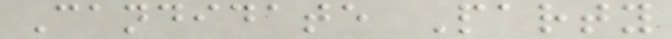Candidate Party
